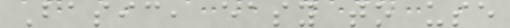Basic, easy to use
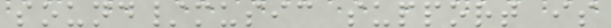sound/music support is
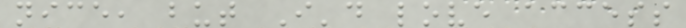nice, but I'd love access
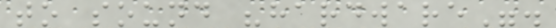to sound "hardware".
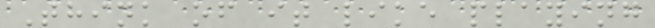Think of it like playing
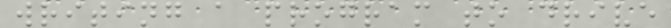writing a program to drive
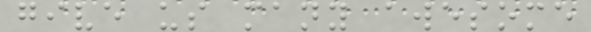give us many awesome
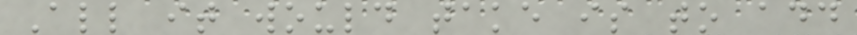All it would take is to add
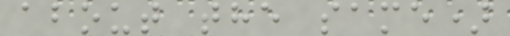about the same)
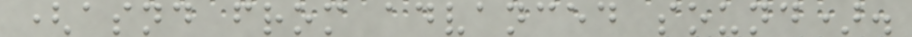(asnd from advanced sound).
